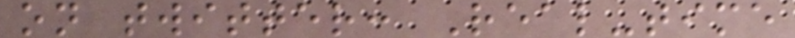on twitter: Real-time
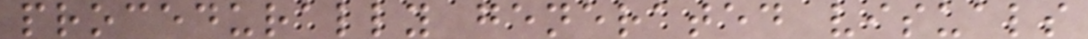procedurally generated visuals
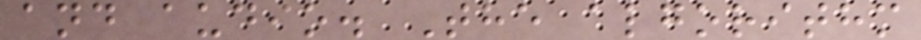and audio. The algorithm
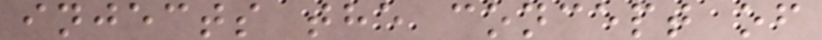injects the concept of
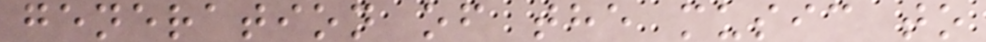generation of the music to
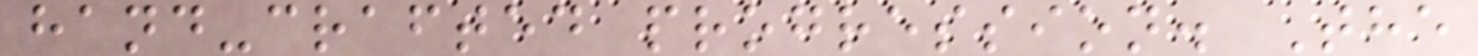hand-crafted progression. The
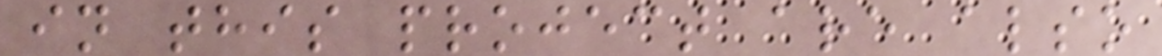in this project are also
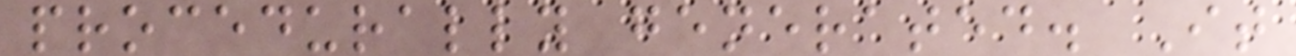procedurally generated. It
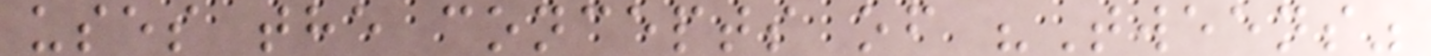uses the concepts of "Tweens"
